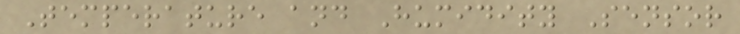Temperature and Humidity Sensor
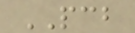PCB
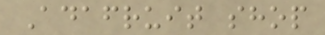Adafruit shop
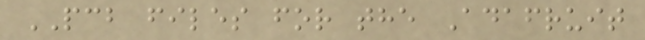PCB files for the Adafruit
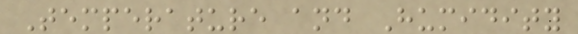Temperature and Humidity
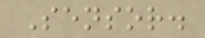Sensor.
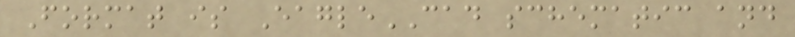Format is EagleCAD schematic and
